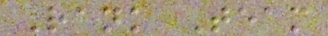Rank Team
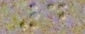4
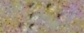5
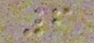6
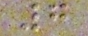7
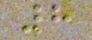8
